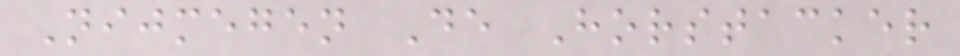Nijmegen De Horstacker
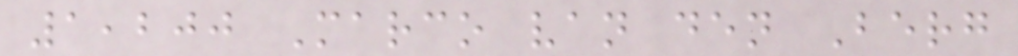1,200 Marco van den Berg
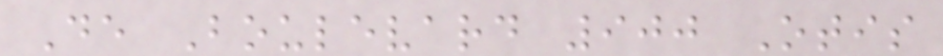De Boulevard 900 Otis
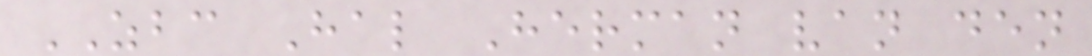ZBC Hal Herman van den
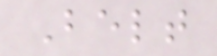Belt
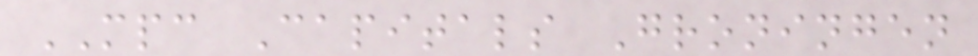MPC Capitals Groningen
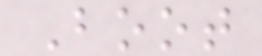Boot
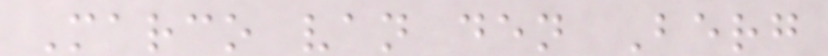Marco van den Berg
